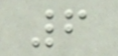6
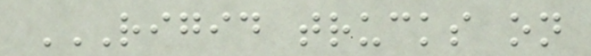RIGID TRUCKS ON
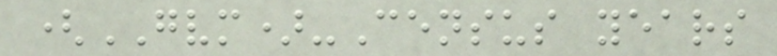(GVM)-Census years
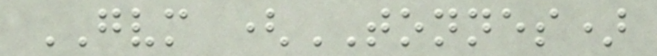GVM (TONNES)
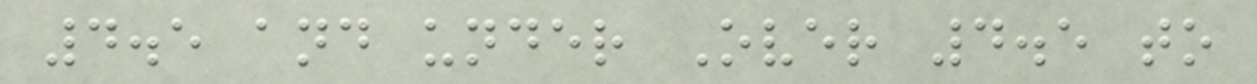4.5 and under Over 4.5 to
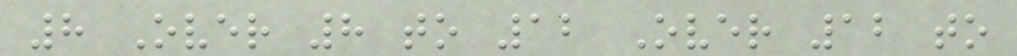8 Over 8 to 12 Over 12 to
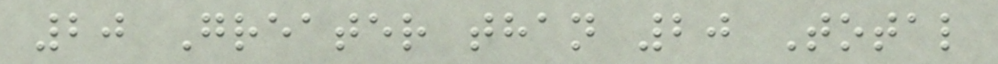20 Greater than 20 Total
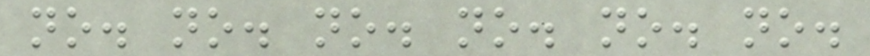no. no. no. no. no. no.
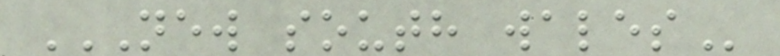NEW SOUTH WALES
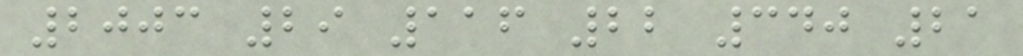2003 29 116 22 340 21
